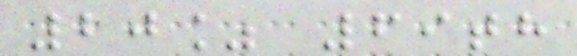20% 69th
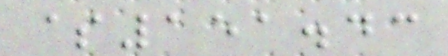$151.43
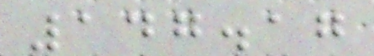147.17
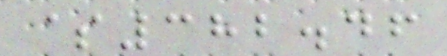$382.46
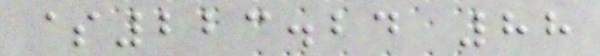$223.24 88
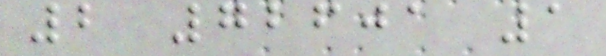2 72601 1
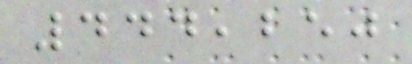444,250
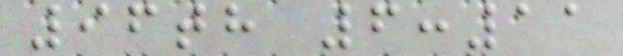96th 6:11
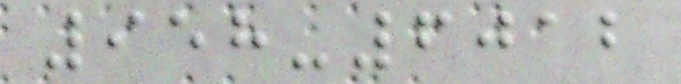958-6012
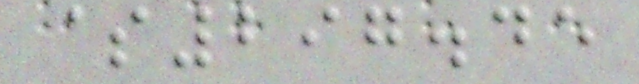$297.45
